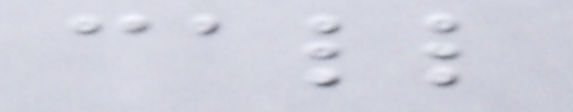call
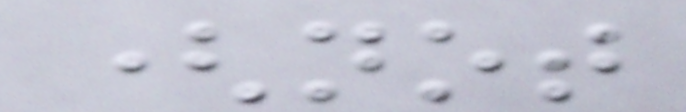(not
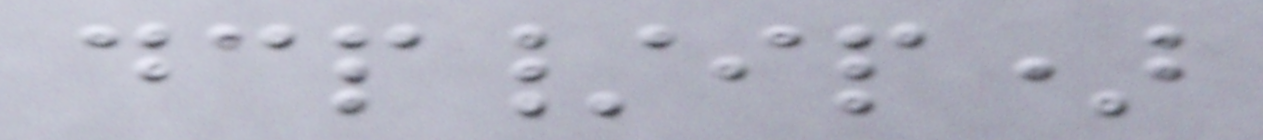dcp/ip)
